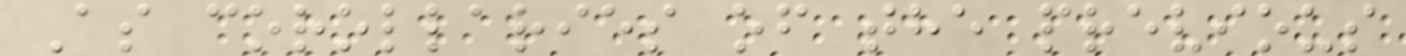As corollaries of the previous
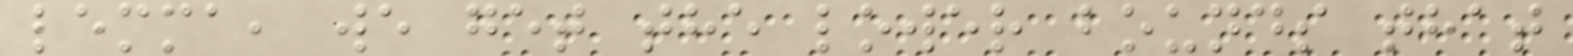lemma, we get the lower bounds that
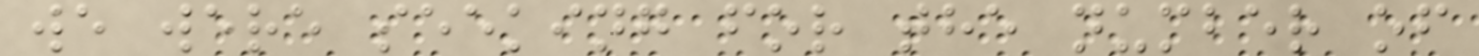we were seeking for the number of
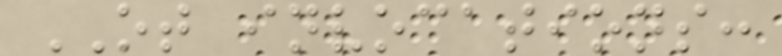OT invocations:
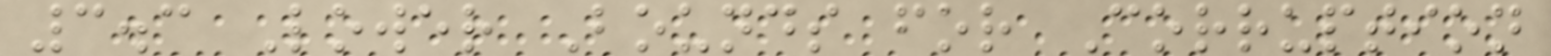3.3 Lower Bounds for Corruption
